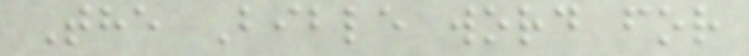The Bible word for
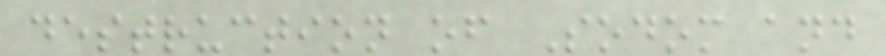destruction of Sodom and
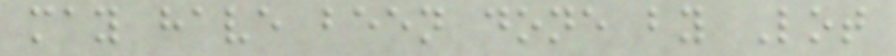may have been done by Lot
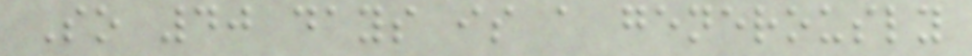So 40 days is a generously
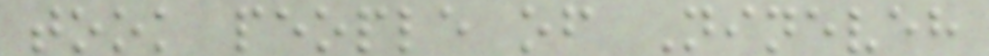took people of Nineveh
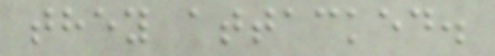they attacked.
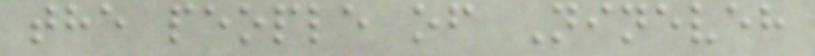the people of Nineveh
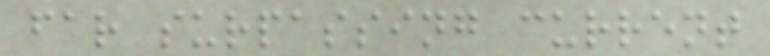far surpassing current
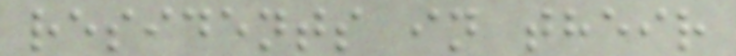residents in their
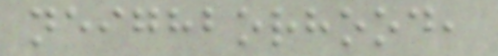neighborhood,
